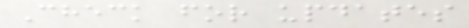Check for updates
